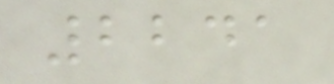2241
